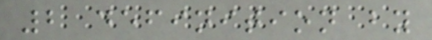2 definition by
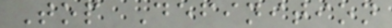Top Definition
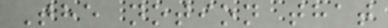The notion that
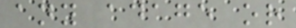any adage or
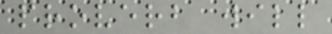proverb will
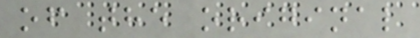of the original
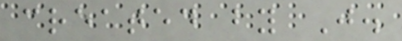created by J.
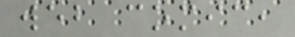web comic,
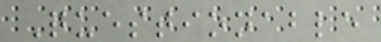Questionable
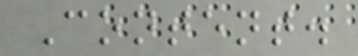Content.
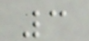3
